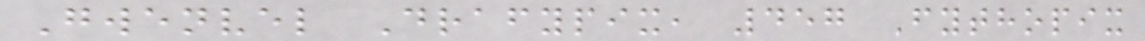Gwenvel Drafypix, 457 Fythopix
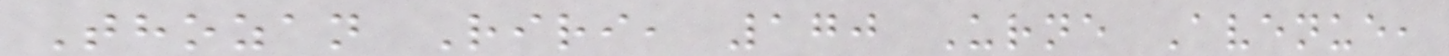Thozan Riri, 170 Urne Avenue,
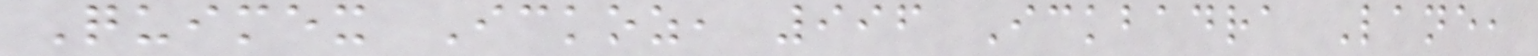Quimex Ickoz, 996 Ickbadra Lane,
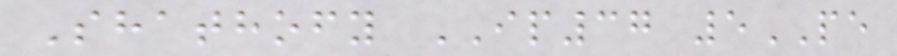Shathofy IP37 5PE
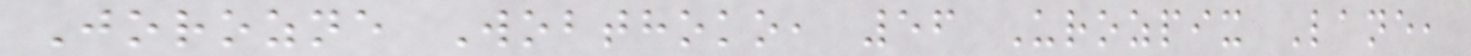Jorozne Wobthoko, 56 Urozpix Lane,
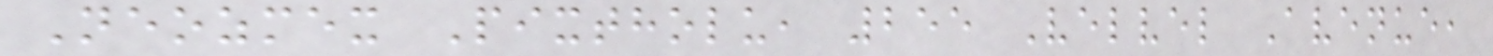Neozmex Pixtholu, 255 Velvel Avenue,
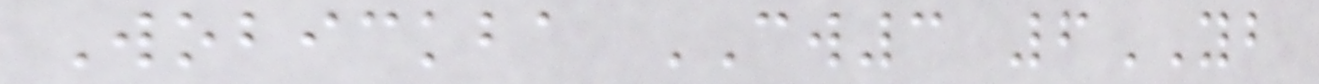Wobickba CW3 6YB
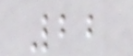22
